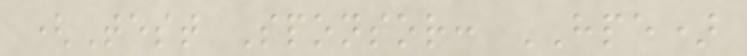(Test Sponsor: HPE)
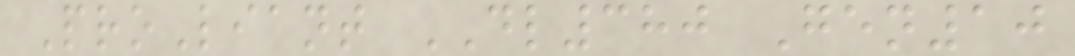ProLiant DL380 Gen10
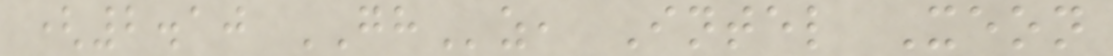(2.10 GHz, Intel Xeon
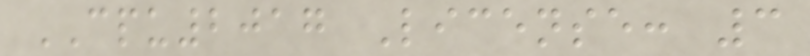CPU2017 License: 3
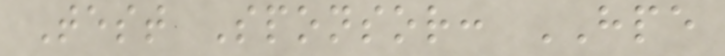Test Sponsor: HPE
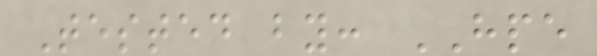Tested by: HPE
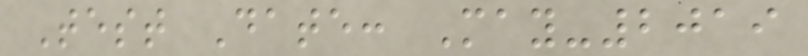Test Date: May-2019
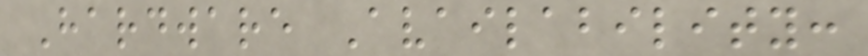Hardware Availability:
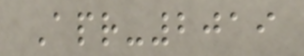Apr-2019
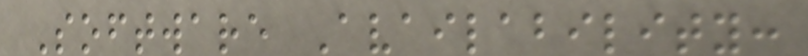Software Availability:
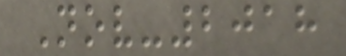Nov-2018
